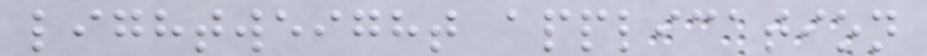lightweight application
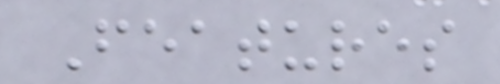Features
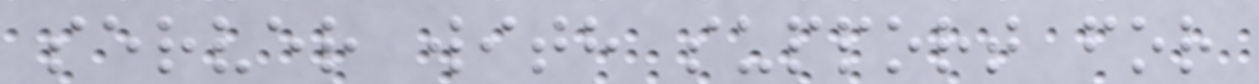server with support for
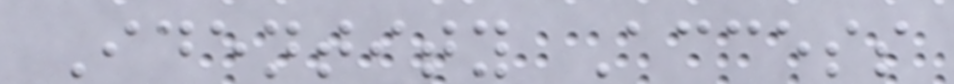Identity Access
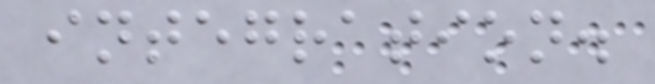integration.
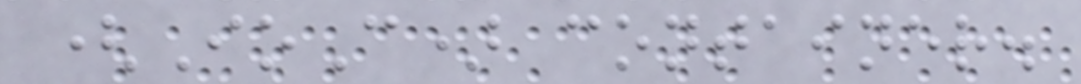(IoC) container.
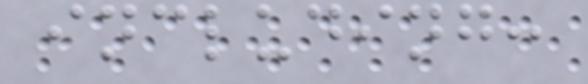including:
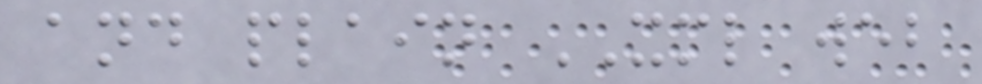and plain XML web
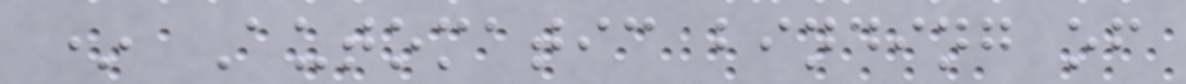* Automatic binding of
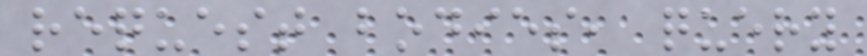request bodies, query
